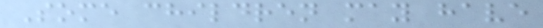Some children may have
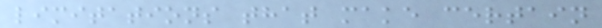limitations that make certain
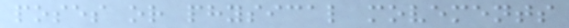poses or physical movements
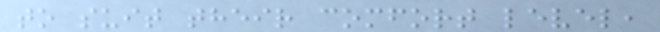to suit their comfort level,
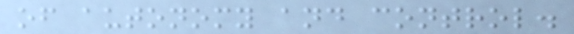of autonomy and control.
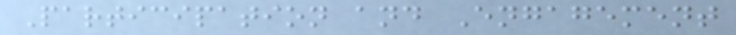Participation and Engagement
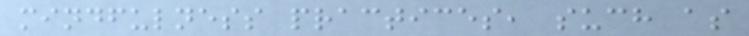mindfulness practices, such as
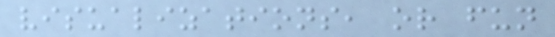visualizations, or fun
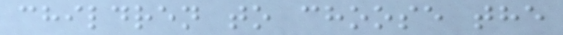children to choose the
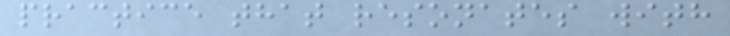practice that resonates with
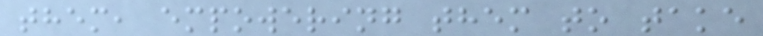them, empowering them to take
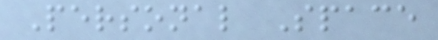Personal Space
